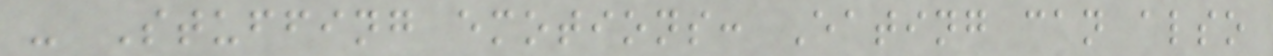- Stuffing emotions: Eating can also
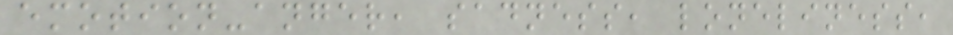emotion-anger, sadness, loneliness,
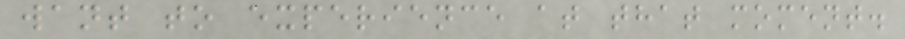want to experience at that moment.
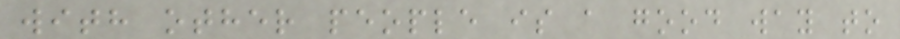with other people is a good way to
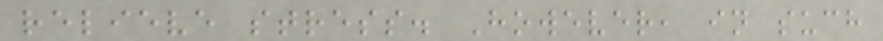relieve stress. However, in such
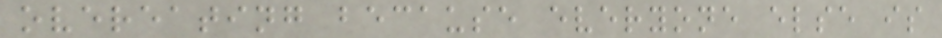overeating because everyone else is
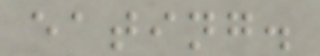eating.
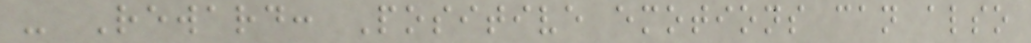- Reward: Positive emotions can also
